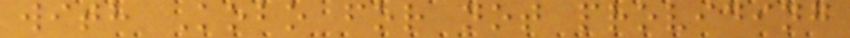with Kobo for not providing
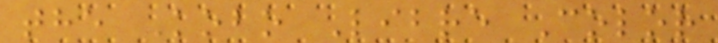the Kobo Libre Color
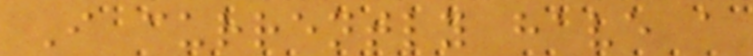I currently have a
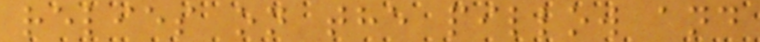relies on the pillow and
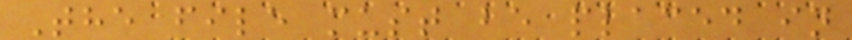The file must be placed in
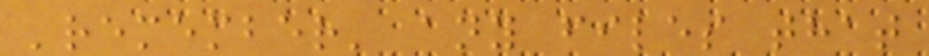'remember' any files that
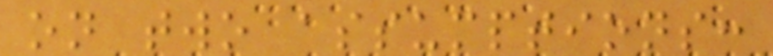on two assumptions:
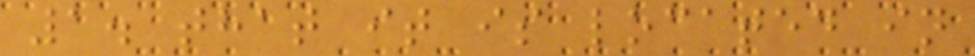1. that it is located in
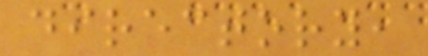directory,
